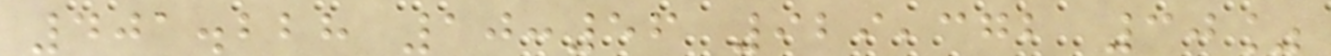401.228 10:56 929,372 30%
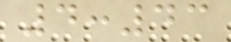4:43
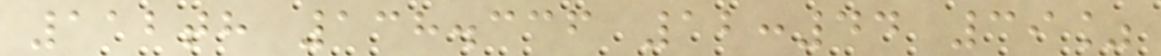112th 138.336 12:44 39%
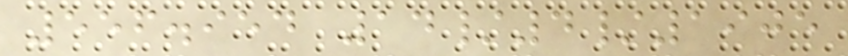556.954 14/4/1905
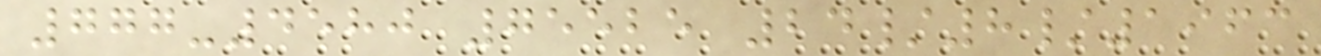777-4580 75525 24/8/1963
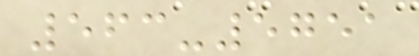563-5751
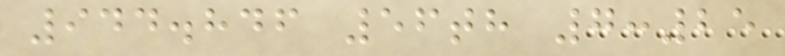944.846 56th 7:25
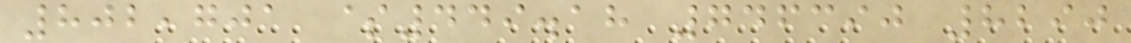802,701 $449.18 746390 8290
